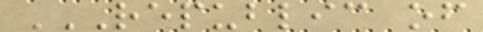REPUBLIC OF
